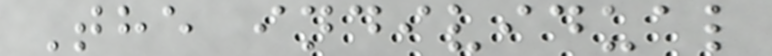The individual
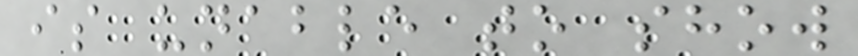is unable to show
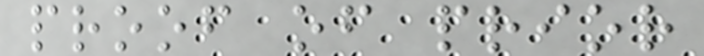proof of prior
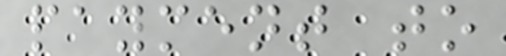payment to
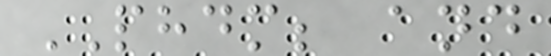PHDM; and
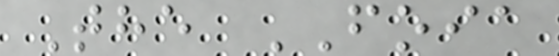The FOIA
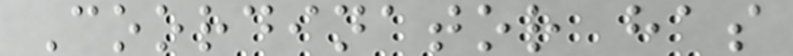Coordinator has
